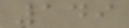149
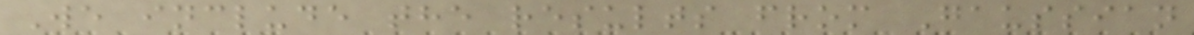We include the results from Gaussian
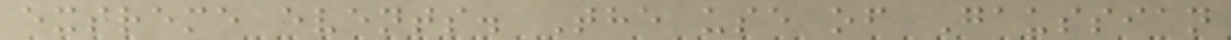extreme events. The use of Gaussian
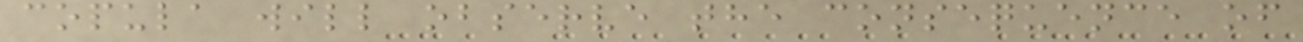copula will observe the consequence of
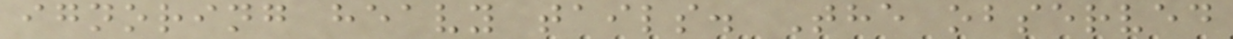ignoring heavy tails. The observed
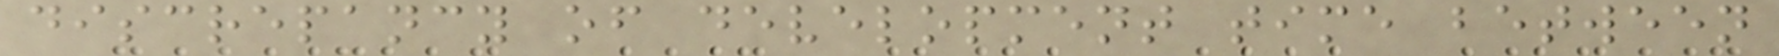discrepancy of development time between
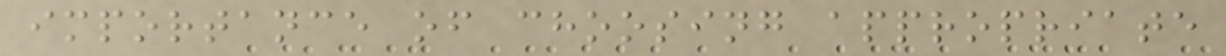importance of choosing appropriate
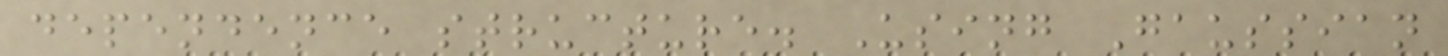dependence structure. Using Gaussian
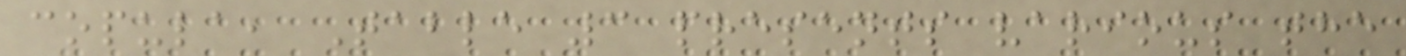copula, Table 3 presents various the
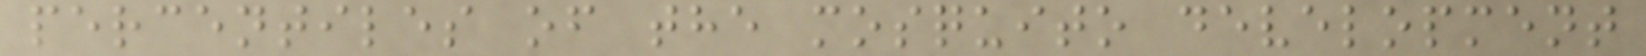percentiles of the mosquito development
